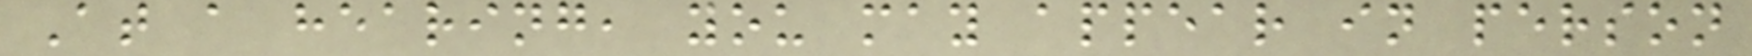At a hearing, you may appear in person
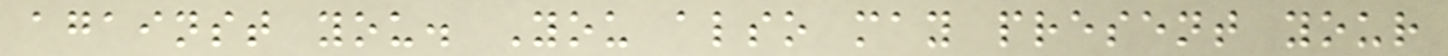against you. You also may present your
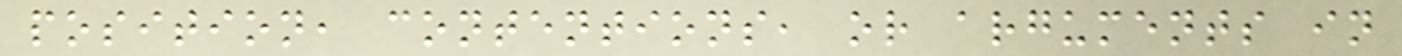position, contentions, or arguments in
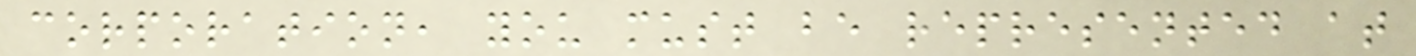corporation, you must be represented at
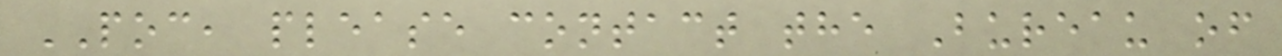POC, please contact the Bureau of
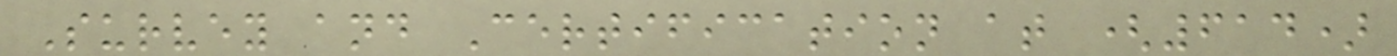Survey and Certification at (614)
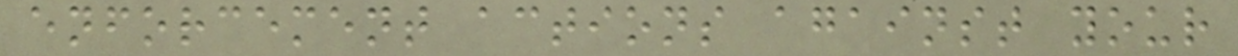enforcement actions against your
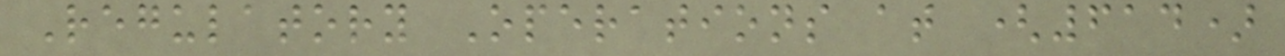Regulatory Operations at (614)
